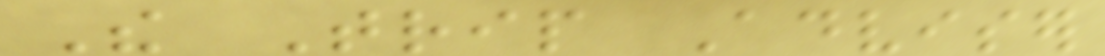The Trip Adviser
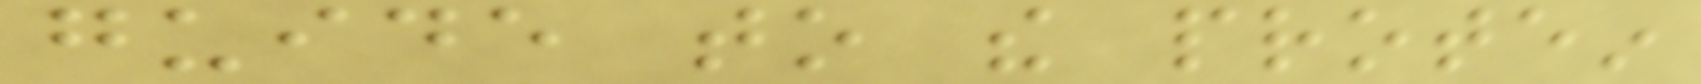guide to the protein
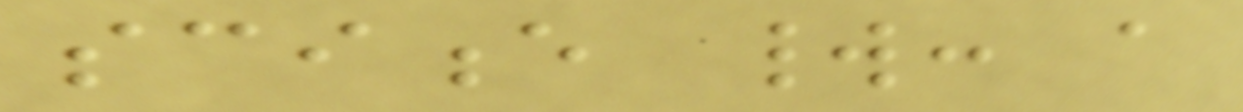science world: a
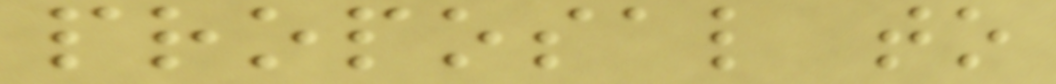proposal to
